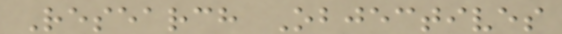Research Objectives
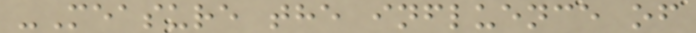-Measure the influence of
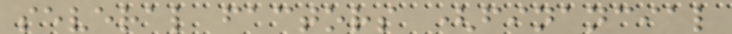several factors (financial
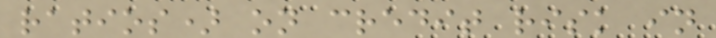ratios) on credit risk in
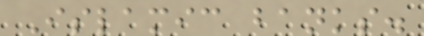Islamic banks.
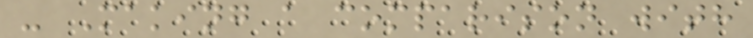- Making a comparison with
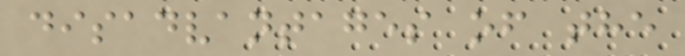disadvantages of the
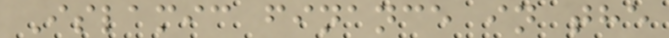Islamic finance in the
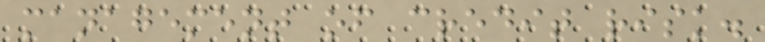management of credit risk.
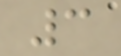3
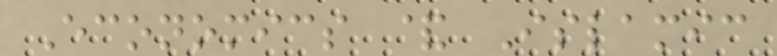Economics & Islamic
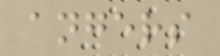angers
